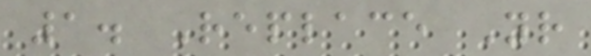1. Replace Your
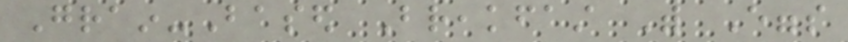Grain-Based Breakfast With Eggs
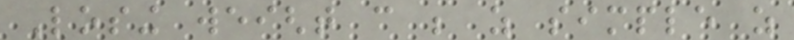Losing weight can be as simple as
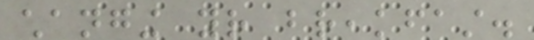changing your breakfast.
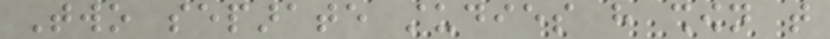Two separate studies have shown that
